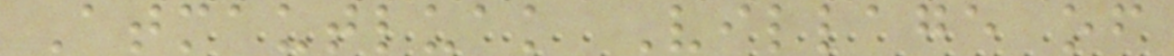Atmautluak Village of
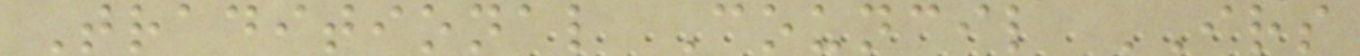Traditional Council IRS
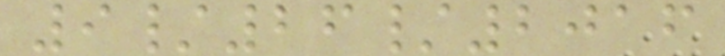9/26/2016
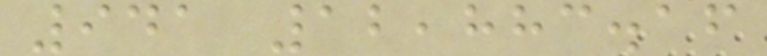941 12,883.16
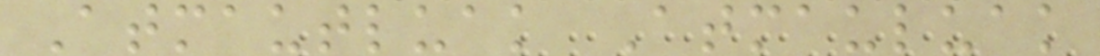Atmautluak Atmauluak
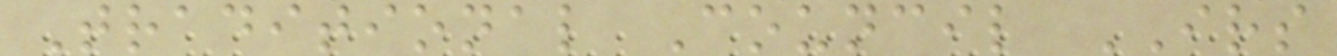Traditional Council IRS
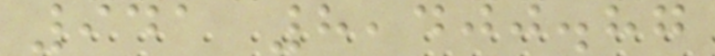941 8,400.87
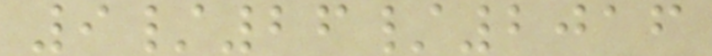9/26/2016
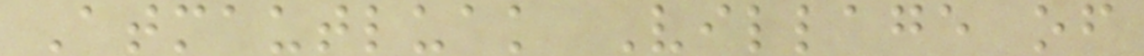Atmautluak Village of
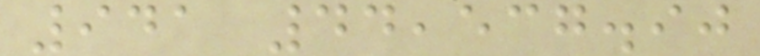941 44,537.90
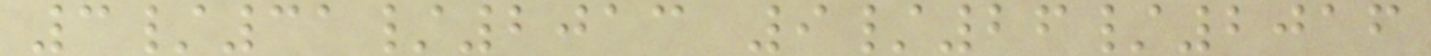3/31/2013 9/26/2016
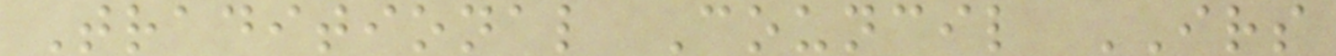Traditional Council IRS
